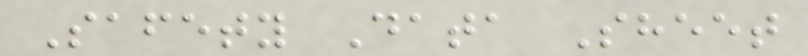Safety Data Sheet
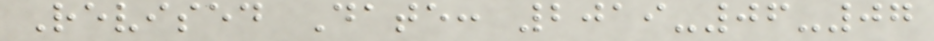Revised Date: 2019-06-07
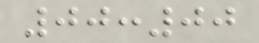00:00
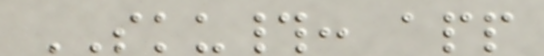SKU#: app
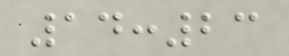14:23
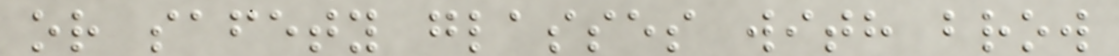or safety glasses with brow
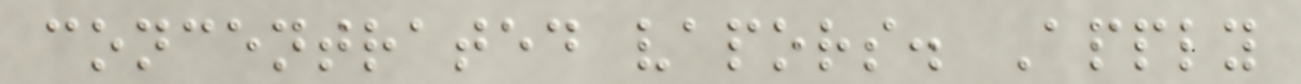concentrated vapors. Apply
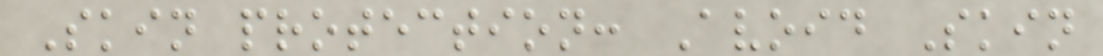Skin protection: Avoid Skin
